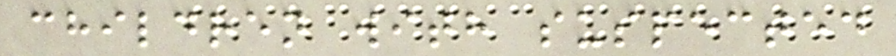children with suspected
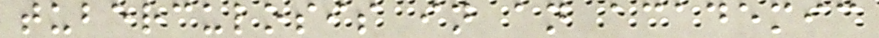tuberculosis in an academic
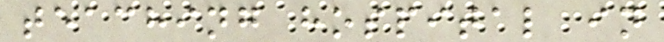teaching hospital in
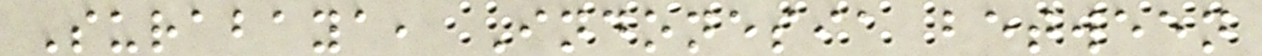Surabaya, Indonesia between
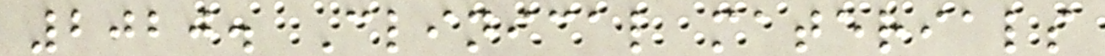2020. Clinical materials
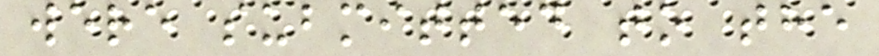were submitted to the
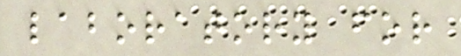laboratory for
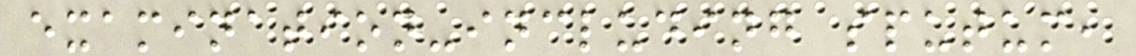examination-including sputum,
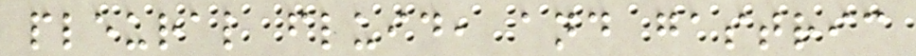pleural fluid, and gastric
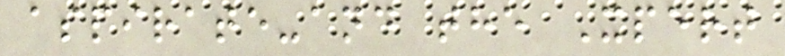aspirate-and the Xpert
